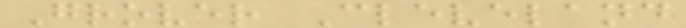Grover Cleveland
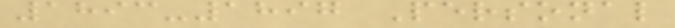1893-1897 Personal
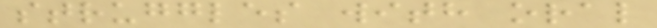struggles with oral
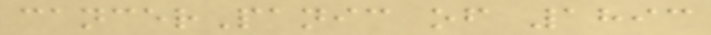cancerPanic of 1893
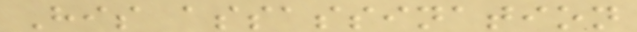His assassination
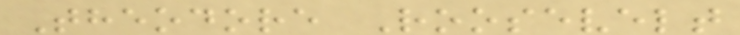Theodore Roosevelt
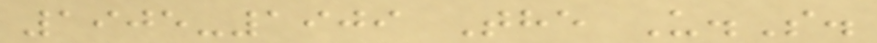1905-1909 The U.S.
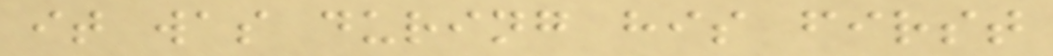it was during his first
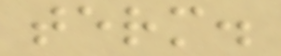term.
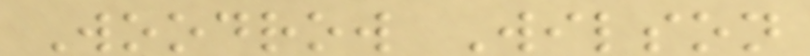Woodrow Wilson
